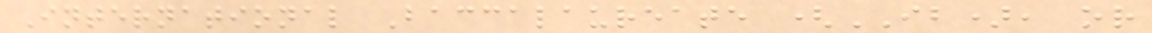International Baccalaureate (IB), or
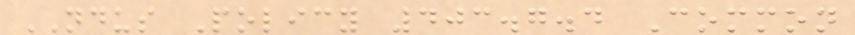NDUS Policy 403.7.4 Common
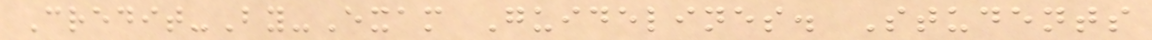Credit-By-Exam Guidelines. Students
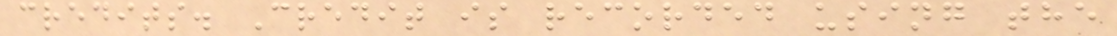credits. Credit is recorded using the
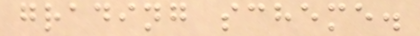grading scheme.
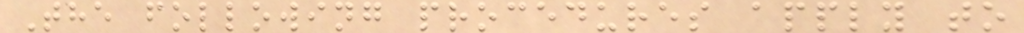The following procedures apply to
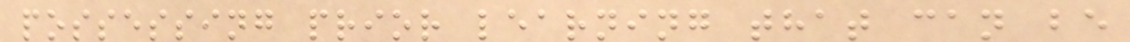possessing prior learning that can be
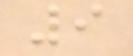9
